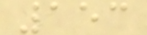153
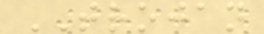TROJAN
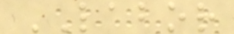LABOR
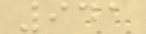941
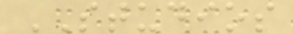STUDIOS
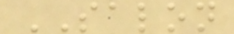SALON
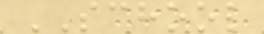SCHOOL
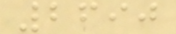2690
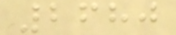2680
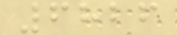6826
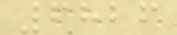6826
